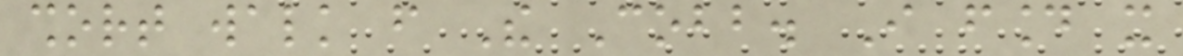short walk from The Cobb. I found it
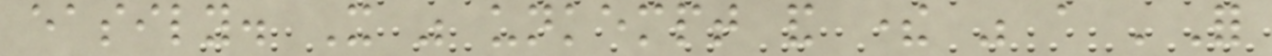easily. It was unkempt and there was a 'For
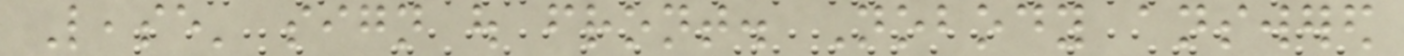Lease' sign out front. Nobody answered
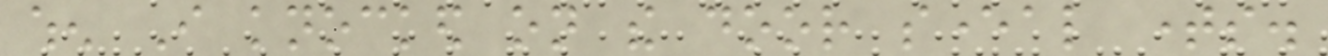when I knocked on the door several times.
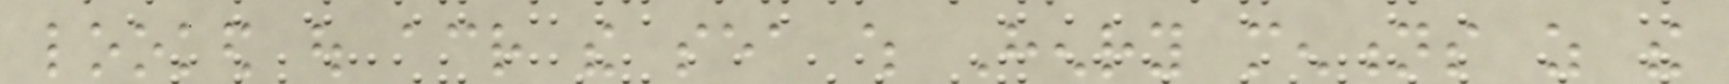looked out across the sea which Henry mentions as the
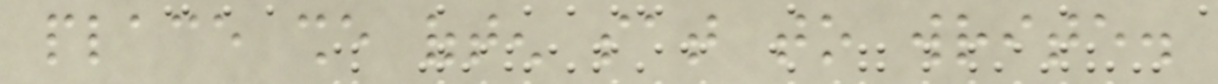place she often sat to write.
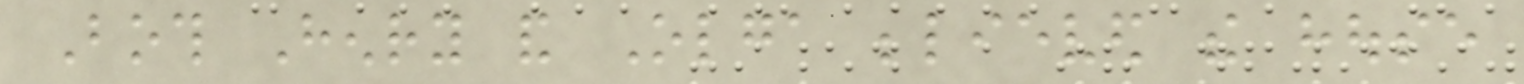Both Henry and Olga believed the house
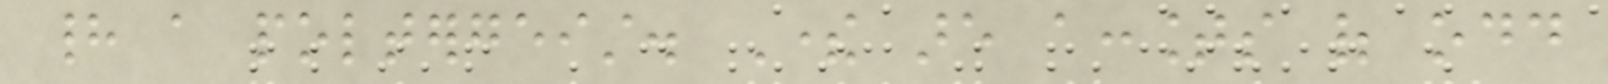had a poltergeist. There are accounts of odd
